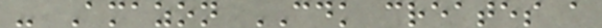- Amazon CDK creates a
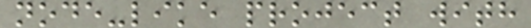node-like project with
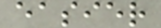easier
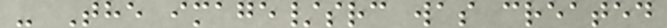- The image/src was created
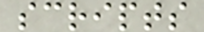scripts
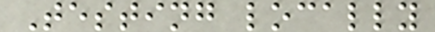Testing locally
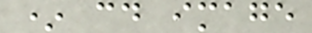* cd image
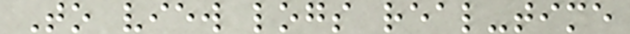To view logs real-time
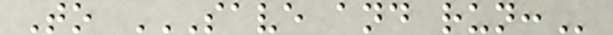To SAVE AND RUN:
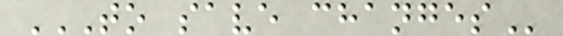TO SAVE CHANGES
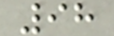98
